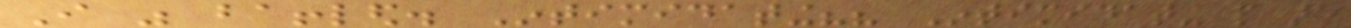I was baffled. Intimidating?? Intimidating people are
